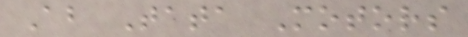About Tata Motors
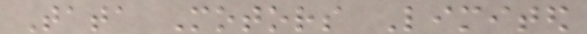Tata Motors Limited
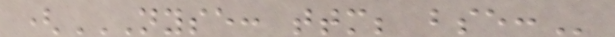(NYSE: TTM; BSE:
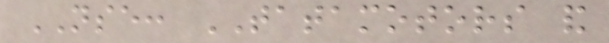NSE: TATAMOTORS and
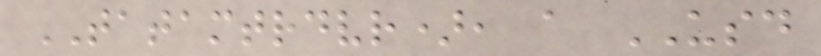TATAMTRDVR), a USD
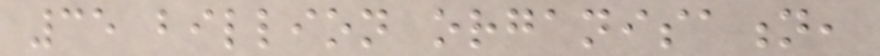35 billion organisation,
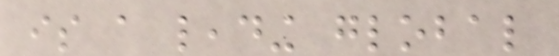is a leading global
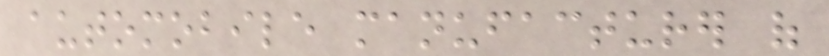automobile manufacturer of
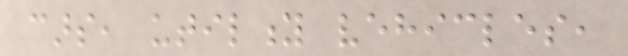cars, utility vehicles,
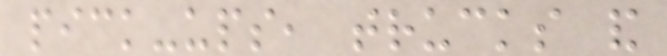pick-ups, trucks and
